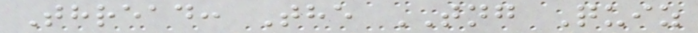Thread: The TNG Quiz
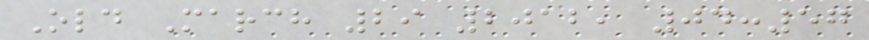Old March 29 2012, 04:57
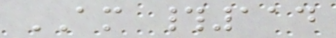AM #114
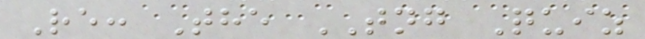Re: The TNG Quiz
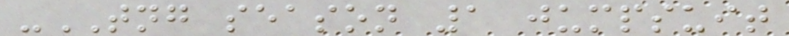-TNG season 1 jumpsuit
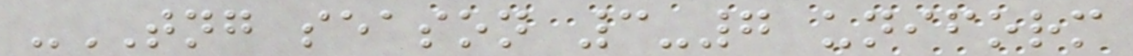-TNG season 3-7 uniform
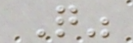Q"
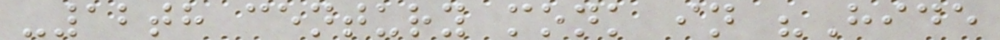-12th century monk in "Hide
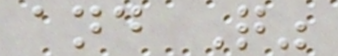and Q"
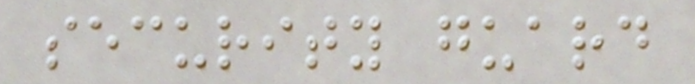security guard
